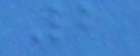2
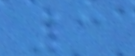3
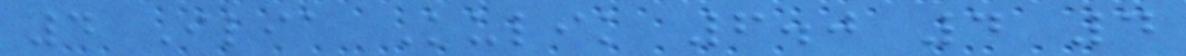4 Ilia Kulik 6.0 4 4
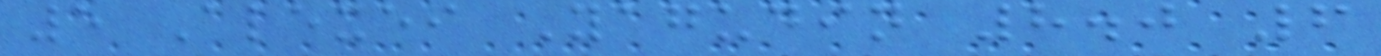5 Alexei Yagudin 8.0 6
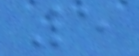5
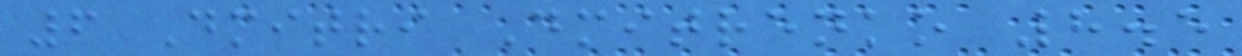6 Dmitri Dmitrenko 8.5
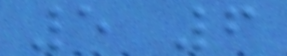5 6
